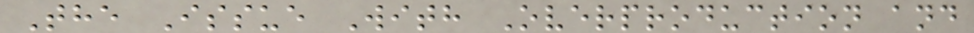The Issue With Overproduction and
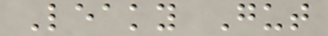Leaky Gut
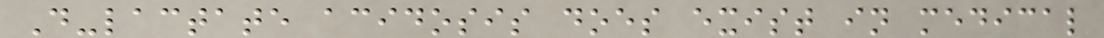D-lactate acidosis does exist in medical
